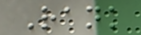Rank
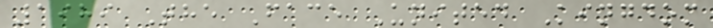1989 The Face United Kingdom
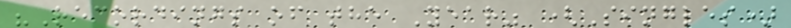"Recordings of the Year" (Singles)
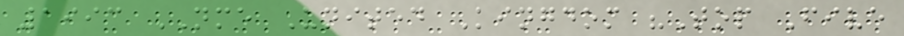1993 NME United Kingdom "Top Five
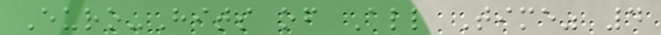Euro-Hits of All Time" 4
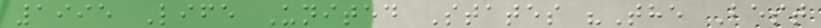1995 Life United States "The Best
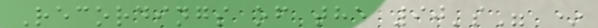Recordings of the 90's" *
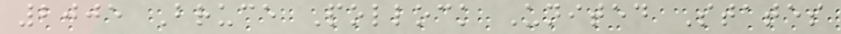2005 Bruce Pollock United States
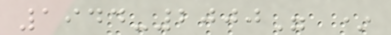1944-2000" *
